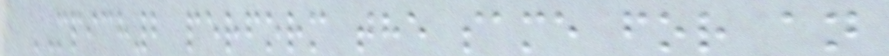MPICH2 perform the same for an
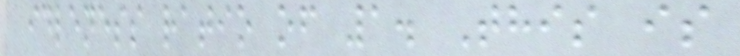idleness ratio of 1. This is
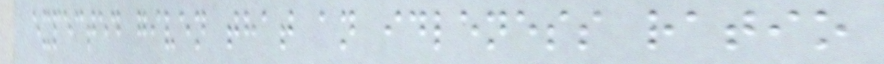expected given that an idleness ratio
